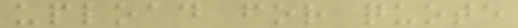upload for quote
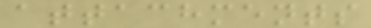attachments
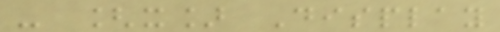- [x] Display
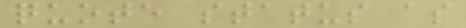quote status as
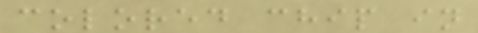colored chip in
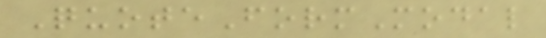QuoteFormModal
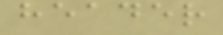header
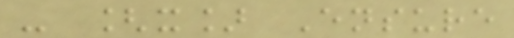- [x] Ensure
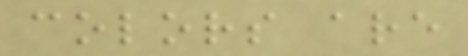colors are
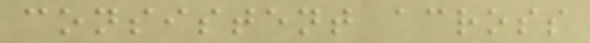consistent across
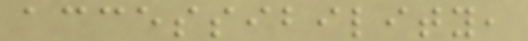accessibility,
